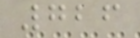726
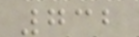732
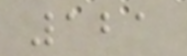121
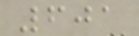601
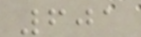601
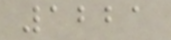1221
